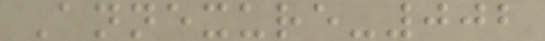Annexure-002
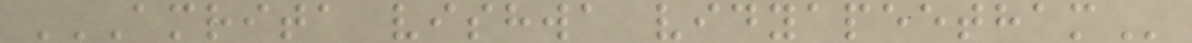AMRITA VISHWA VIDYAPEETHAM
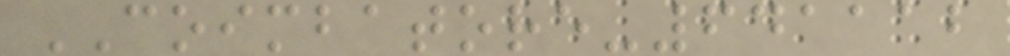COIMBATORE-641112
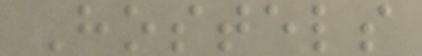Hostels
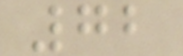72
